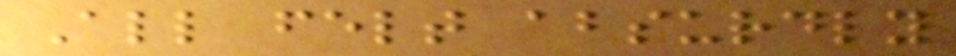All felt absurdly
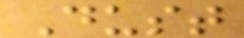Dust
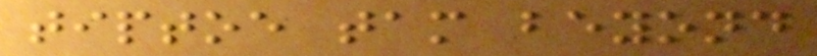tiptoe tam beyond
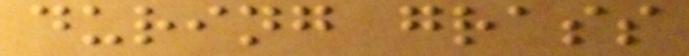during grass
